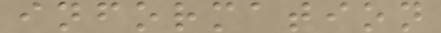information
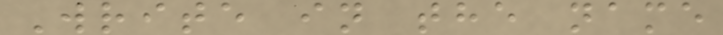Write in the name
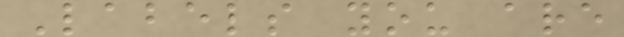Labels you are
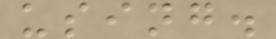using.
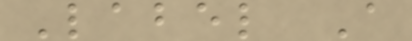Label A
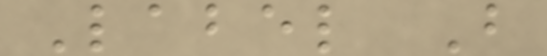Label B
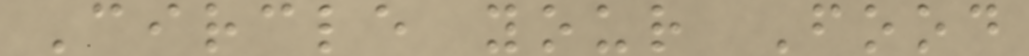Circle your Food
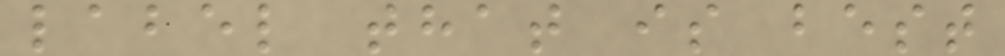label that is best
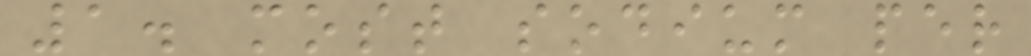1. most sodium per
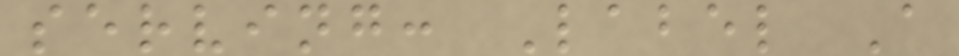serving: Label A
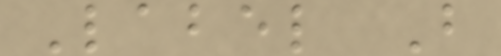Label B
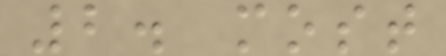2. most
